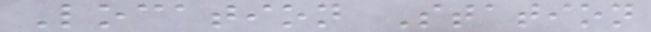Location Station
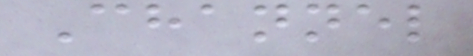Channel
